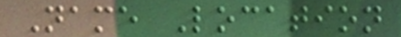Name Location
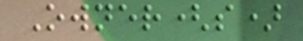Owner(s)
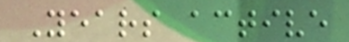Years active
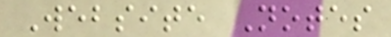Website Notes
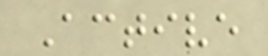Active
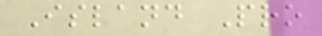Island Pro
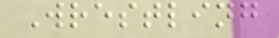Wrestling
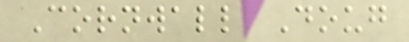Cornwall Doug
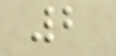2
